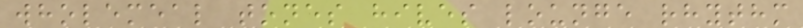wholemeal tones hives lounge rhythm
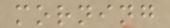morning
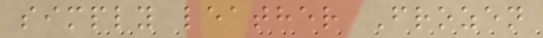simply leather Frozen
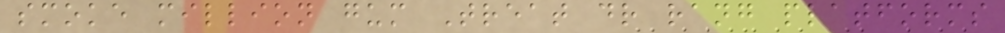smoke million gum Treat dr rang platforms
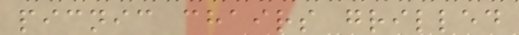picnic chairs grilled
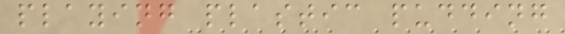playing plastic pudding
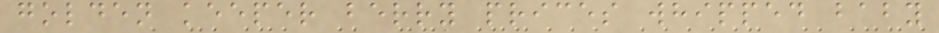golden keeper berry prices whipped baby
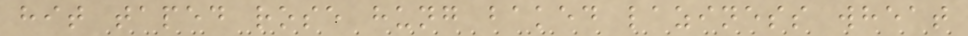hit taped rose hung baked laziness wheat
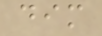dim
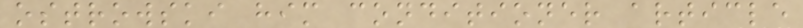ostrowski him conditioner article
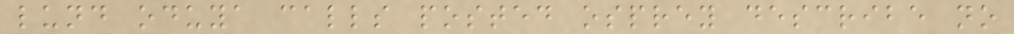lund oduya calls posted osprey describe no
